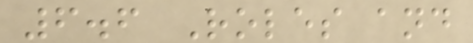6.6 Roles and
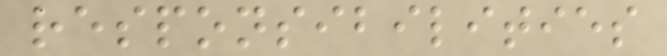responsibilities
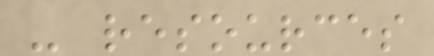- resources
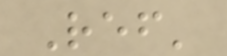Ref'
